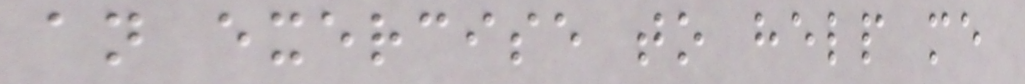an exercise to help me
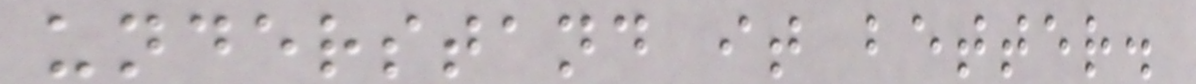understand it better.
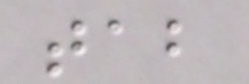tab
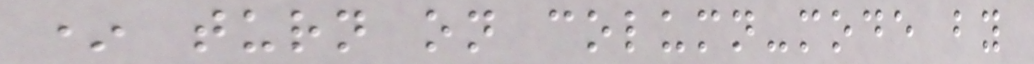* turn on column-mode by
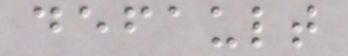default
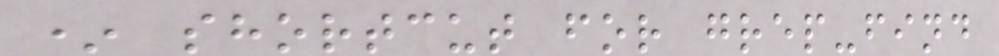* shortcut for grep-find
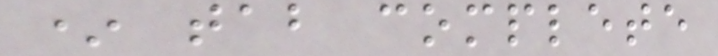* tab complete
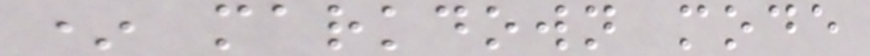* markdown mode
